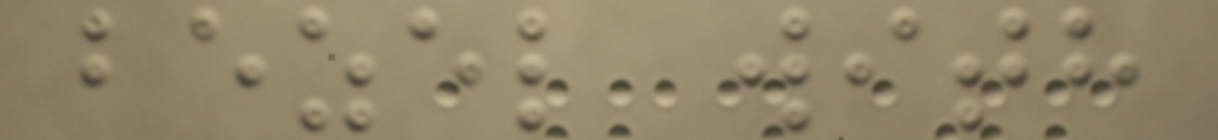bezel with
